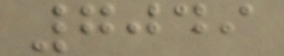7049
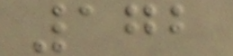172
